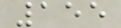155
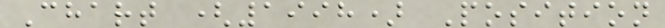Chart (1998) Position
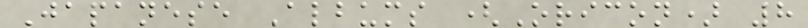Japanese Albums (Oricon) 8
